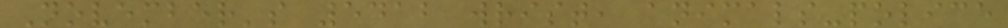November's 5412 wrist, animals-police
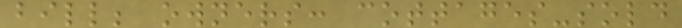bill; owners: cottages-sold
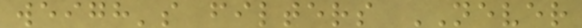weigh's filters NEVER
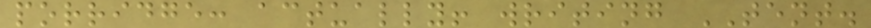porridge: actually! writing TENT.
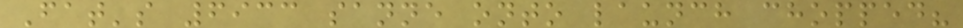Fat's 6933 sanne onto launch chopped?
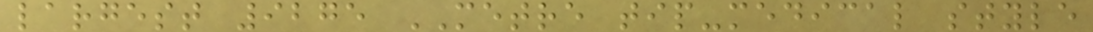largest 9275 METRE tip-medical style
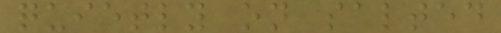quietly on salted
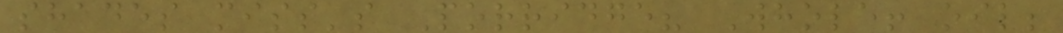shades miss's Porridge? Whole! oil;
